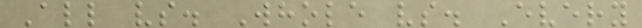All vs. Whole vs. Every
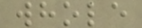whole
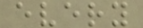every
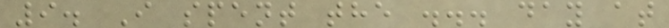9. I spent the ... day at
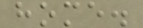home.
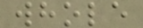whole
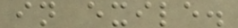in exile.
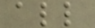all
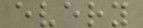every
